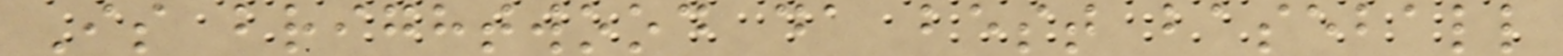Is brightwood da best baseball
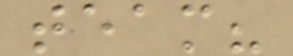team?
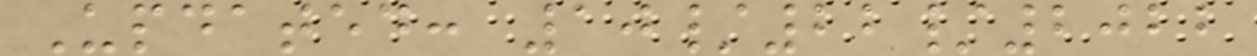Updated: 10/22/2022
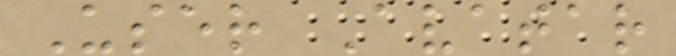User Avatar
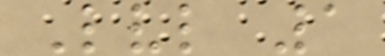Lvl 1
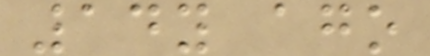14y ago
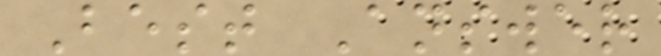Best Answer
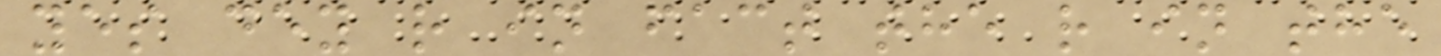yes dey r in fact the r in the
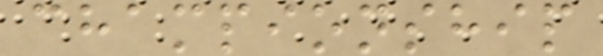championship
